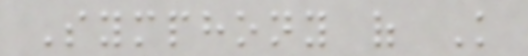Symphony of Knowledge
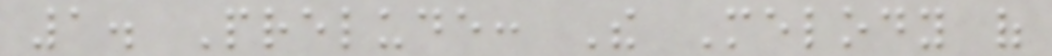1. Prelude: The Melody of
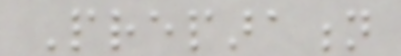Preparation
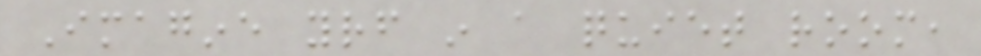Imagine yourself in a quiet room,
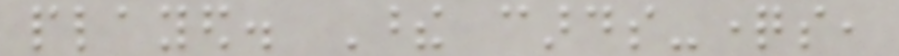played. These cards-questions,
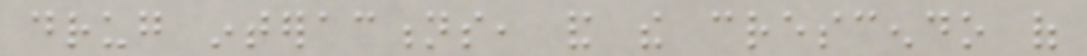drug interactions, and the crescendo of
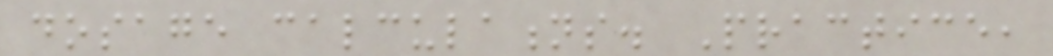dosage calculations. Practice,
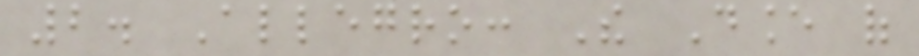2. Allegro: The Dance of
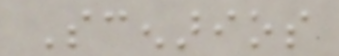Scenarios
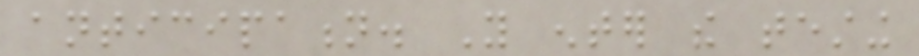anticipation. You enter the testing
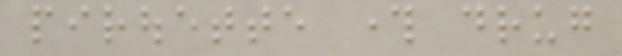pirouette through drug
